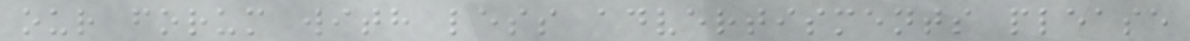our forum with less advertisments please
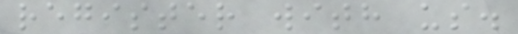register with us.
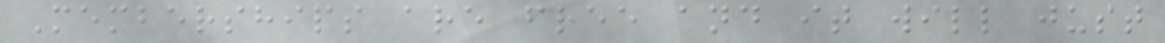Memberships are free and it will just
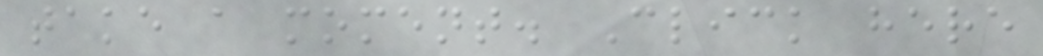take a moment. Click here
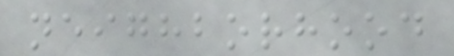neighborhood
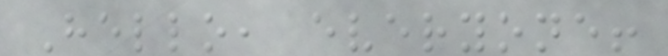Hello, everyone!
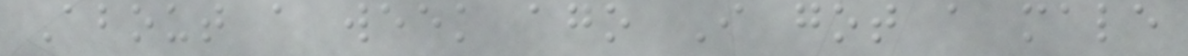About a week ago I got a male
